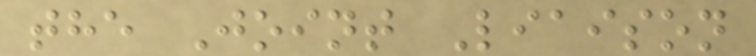the Joint Liaison
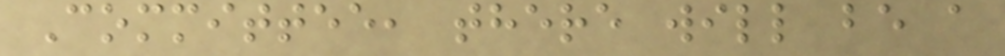Committee, there will be a
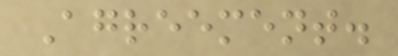Agreement.
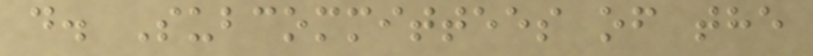d. Subcommittees of the
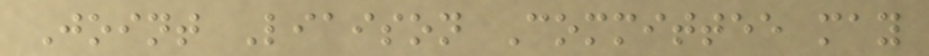Joint Liaison Committee may
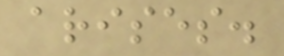arises.
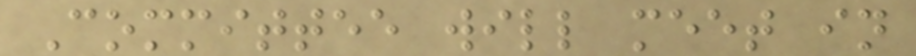Committee will meet in
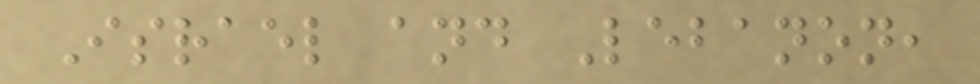Israel and Lebanon,
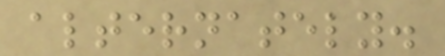alternately.
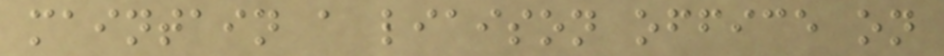maintain a liaison office on
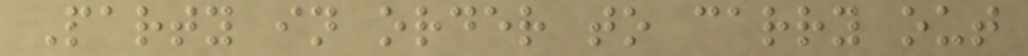Party in order to carry out
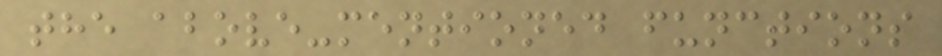the above-mentioned functions
